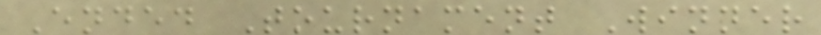Ended Tournament Winner
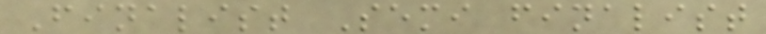Finalist Semi finalist
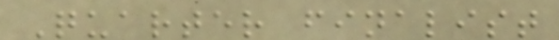Quarter finalist
